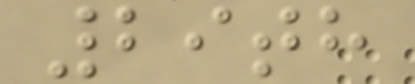29th
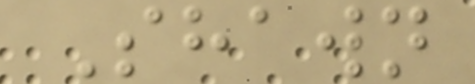Shawn
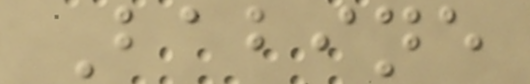Babine
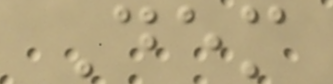Dem
